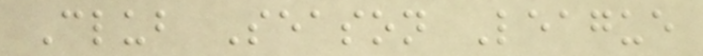Club Season League
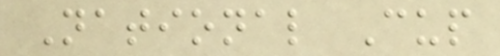National Cup
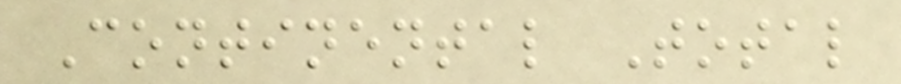Continental Total
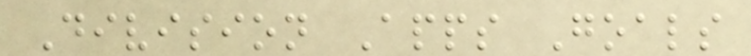Division Apps Goals
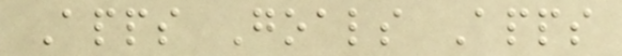Apps Goals Apps
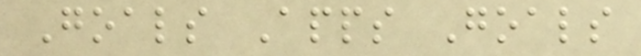Goals Apps Goals
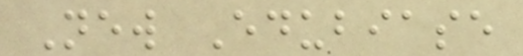New Edubiase
